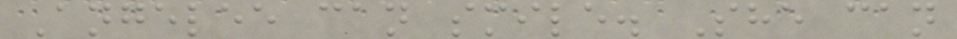Angelee can smile. She can
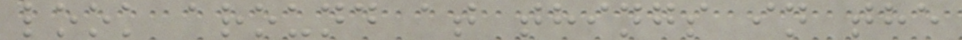look around at things in the
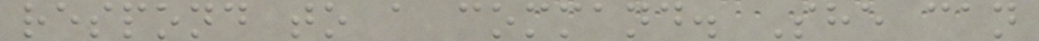respond to a command. She can
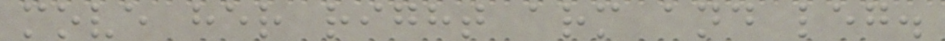move her right arm and leg.
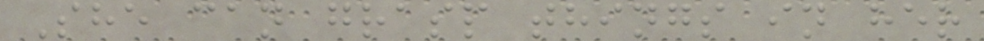She can grasp things in her
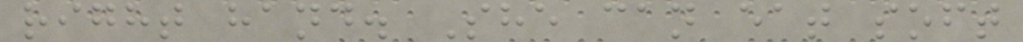right hand. She can eat soft
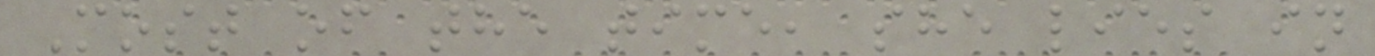Most of the time, she lies in
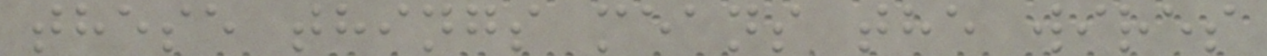these things means the wires
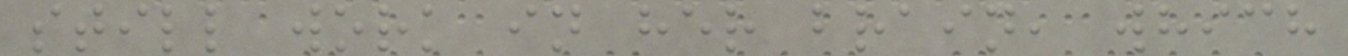still work in her brain, which
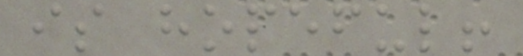is hopeful!
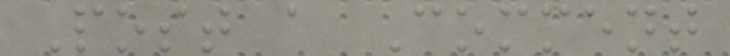Post a Comment
